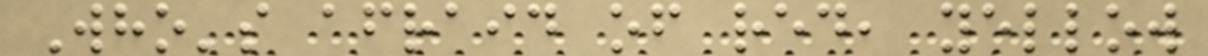Who's afraid of red, yellow
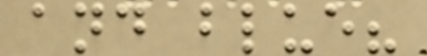and blue?
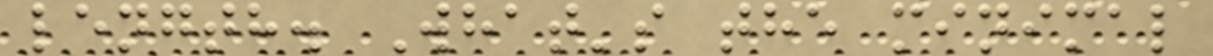length. What's the minimal
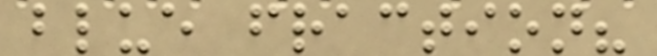blue fraction?
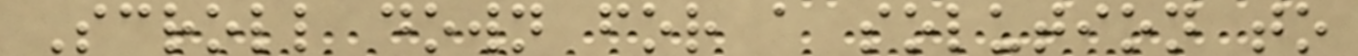Scroll down for a solution to
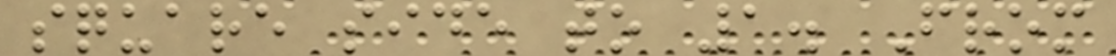square side to 1. From
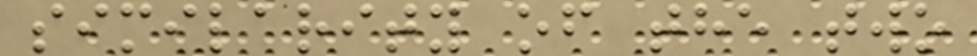similarity of the two
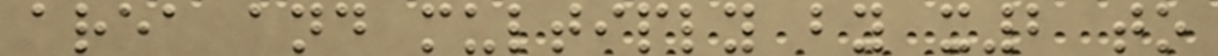area and multiply by x2 to
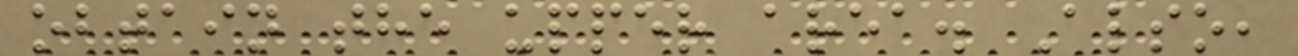obtain the upper area. Also,
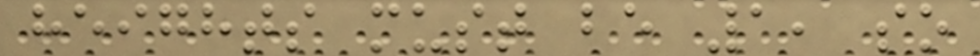heights must be 1, so
